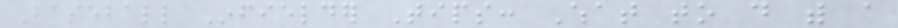Baseball Infielder Tips: What to do with a
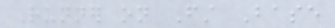Runner on First Base
